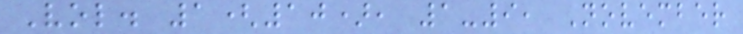Vol. 1(10), 1-9, November
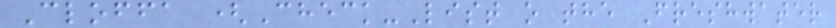Cloffa (Check-List o the Freshwater
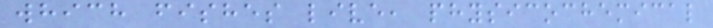which fishes live, physicochemical
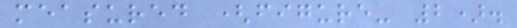measured (figure- 2).
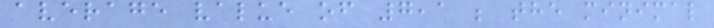average value of 7,1 ; the minimal
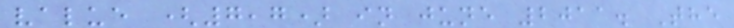value (7,7) in june 2011. The
